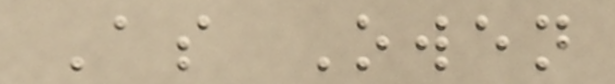As Owen
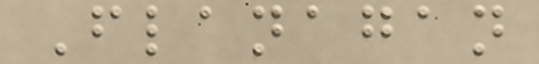Flanagan
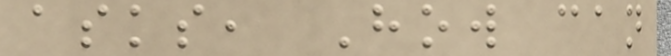asks, How can
